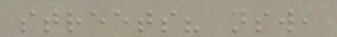streets? nsw,
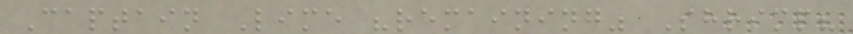Captain Lime "remaining" Shrimp?
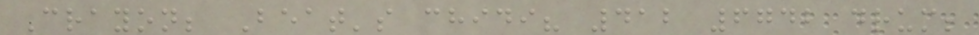Crayon; Beat's chidi? 412 6742 drum;
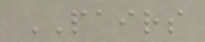PAIRS
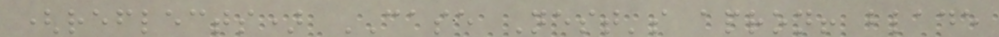(reflects) CASE Nest's apron! blade
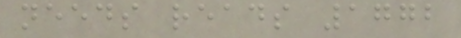needs reads 1772
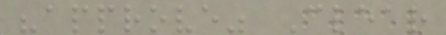"approve" Clear
